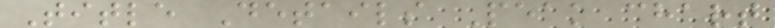Title Details Peak chart
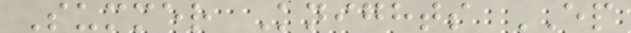Summer Knights EP
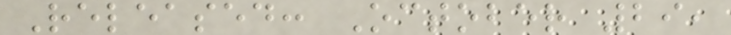Released: October 29,
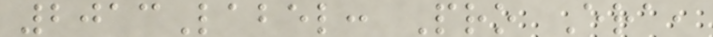2013Label: Pro Era,
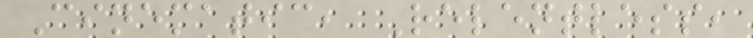Cinematic, Relentless,
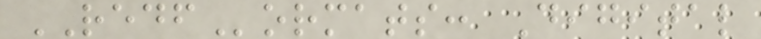REDFormats: Digital
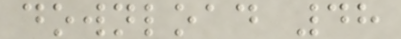download 48
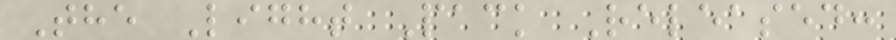The Light Pack Released:
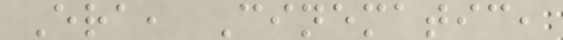Era, Cinematic,
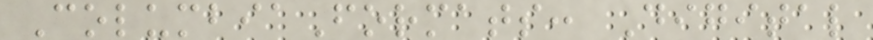ColumbiaFormats: Digital
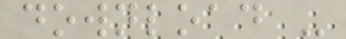download -
